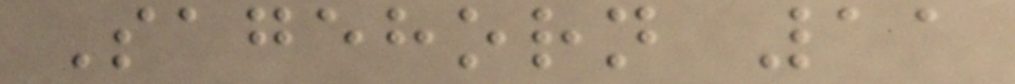Sagehorn 11
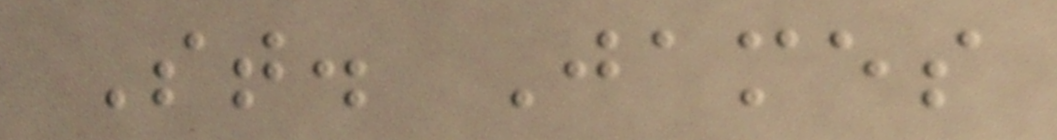St. James
